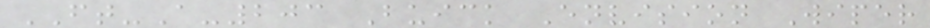FT-A-203 Buick Envision Wiper
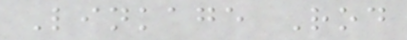Linkage Rod
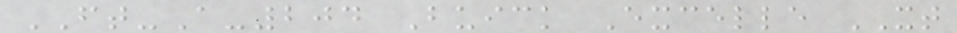FT-A-204 Buick Excelle XT
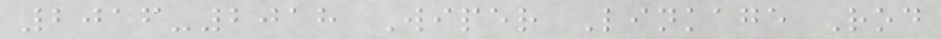2016-2018 Wiper Linkage Rod
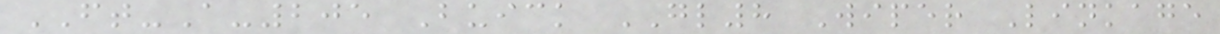FT-A-205 Buick GL8 Wiper Linkage
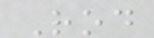Rod
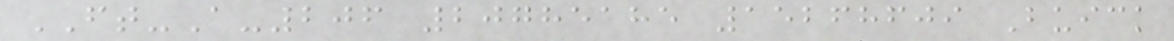FT-A-206 20785185 15268609 Buick
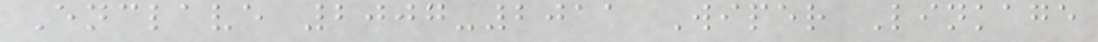Enclave 2007-2011 Wiper Linkage
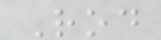Rod
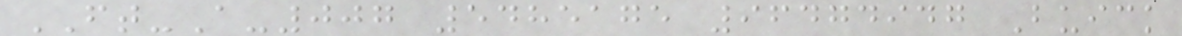FT-A-007 5485175 96474947 Buick
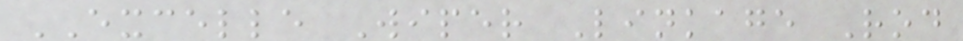EXCELLE Wiper Linkage Rod
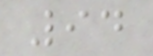94
